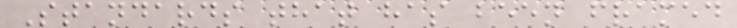Standards that has been framed
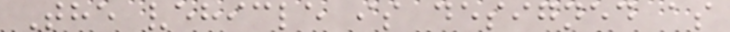The vehicle is designed as
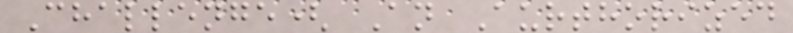Challenge( An Aurthorized
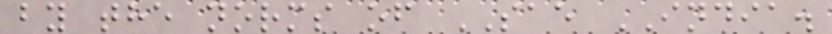by the norms of SAE INDIA.
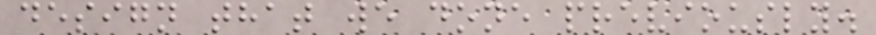design that we done previously.
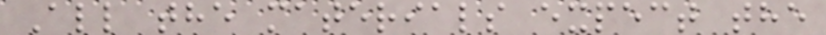All the materials expect the
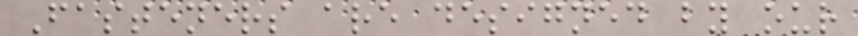Fasteners are designed by our
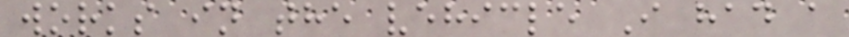works in the vehicle I had a
